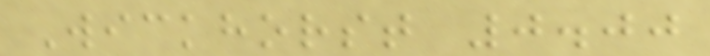Wickhorst 0.00
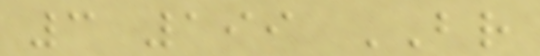3 199 BR
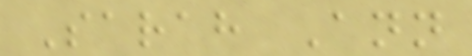Sarah Ann
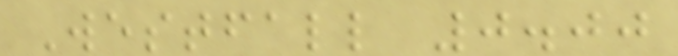Westfall 0.00
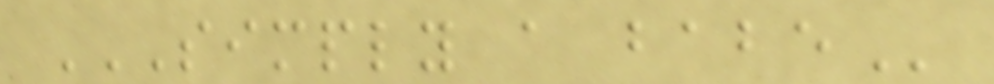SIMPLY A BABE
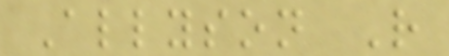Allyson R
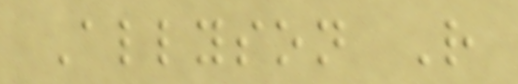Allyson R
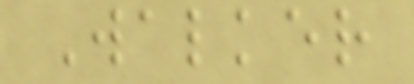Walker
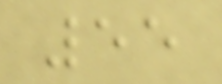55
